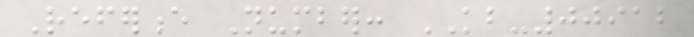Reference Number: KB-00912
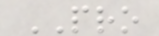PRO
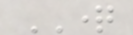QUESTION
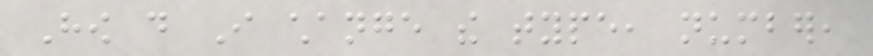How do I change the type, number,
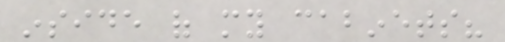inside of my cabinets?
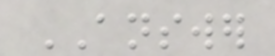ANSWER
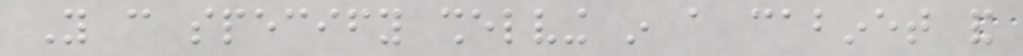You can specify shelving in a cabinet and
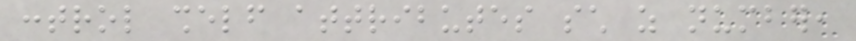control shelf attributes such as number,
